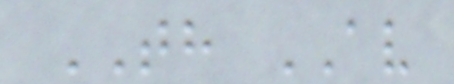TH AV
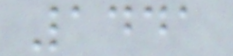1441
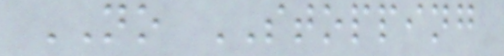NO STOPPING
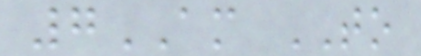7AM TO
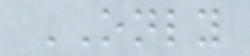ONLY
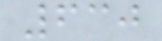630
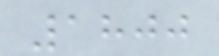1800
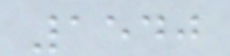1540
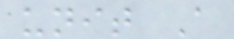unit A
